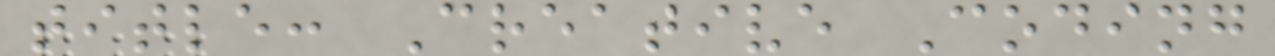title: Creative Coding
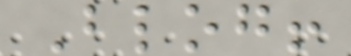Blog!
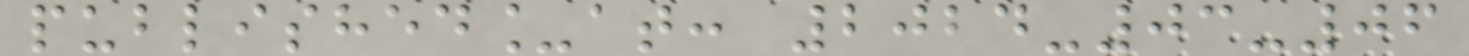published_at: 2024-03-06
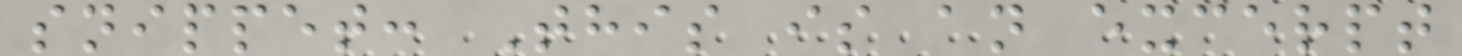snippet: This is an excerpt
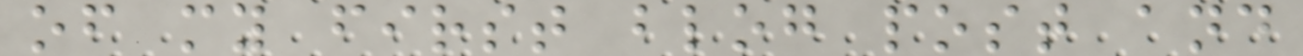of my first blog post and
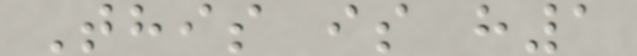This is h1
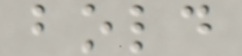bold
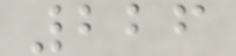226
